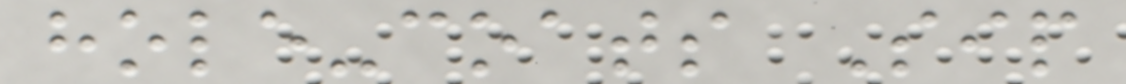hole-coats Sip
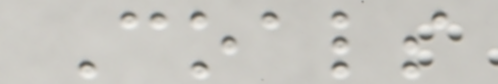Coals
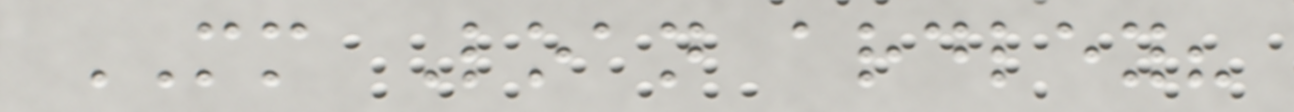MM Loan ardley?
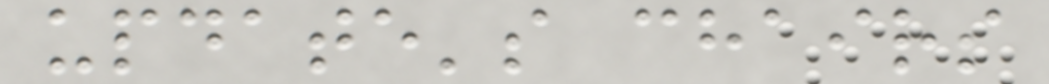update's chairs
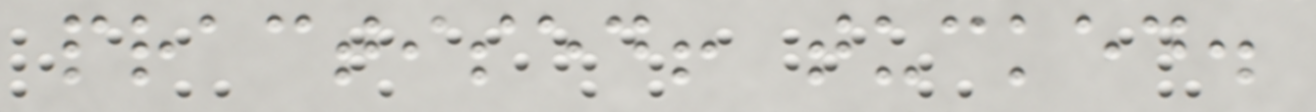practised! tucked.
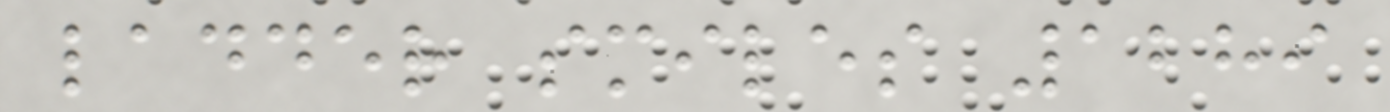ladder smiles 1289
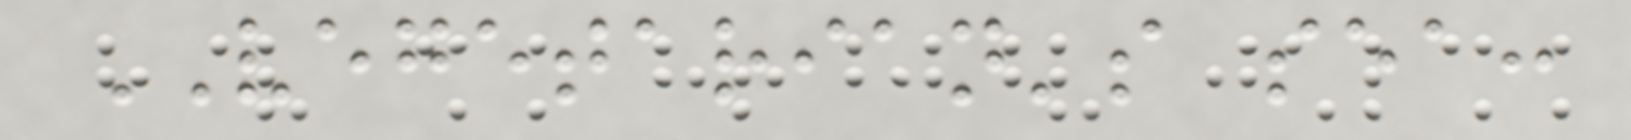VEGETARIAN's sea:
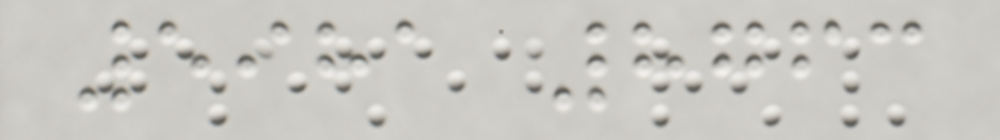5981 8763
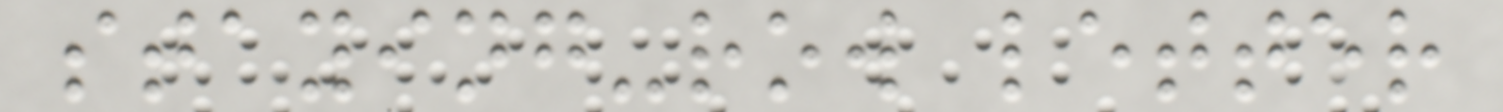staying-row letter
